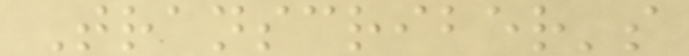Transcriber's
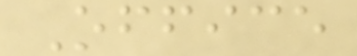Office
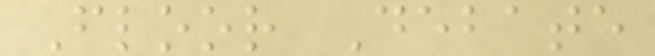Floor Debate
